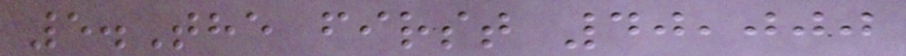5.The first 40,000
